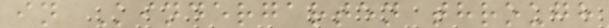in Kindergarten through
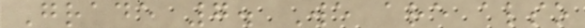Grade 7. We are also
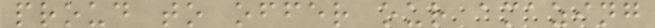proud to offer our amazing
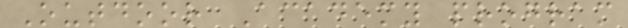Outdoor Academy program
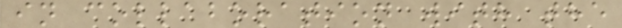in collaboration with the
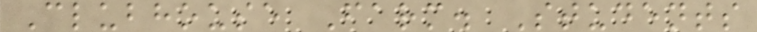Clubhouse Farm. Students
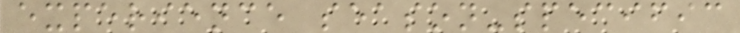experience season-specific
